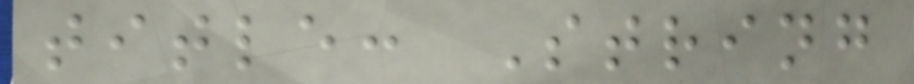title: String
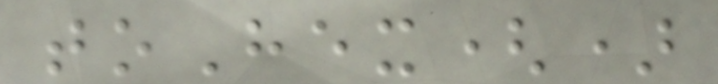toHex()
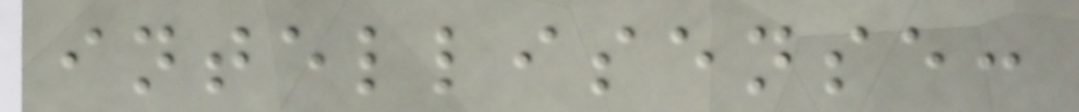intellisense:
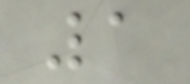1
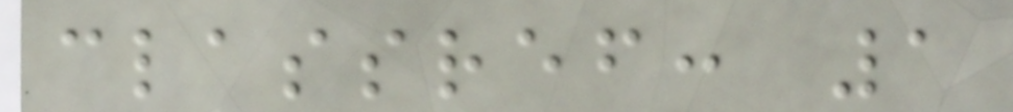classref: 1
